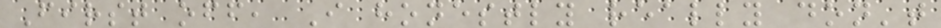First off, I honestly really don't
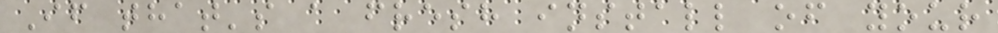If that's a fresh install of your
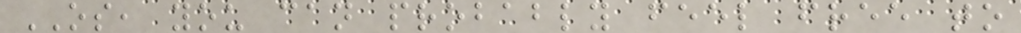OS, you can probably feel free to
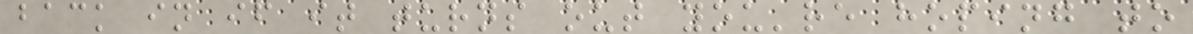back in if it turns out you're hoping to
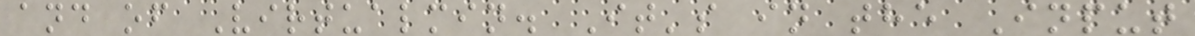and of Virtualmin. It's in the Input
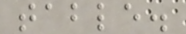table.
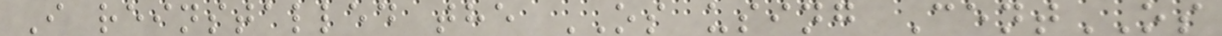I reinstalled the OS using CentOS
